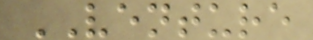VENTURE
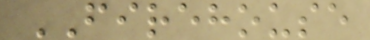FIREHOUSE
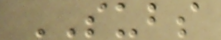SUBS
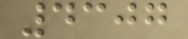4307
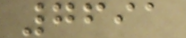7691
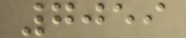7059
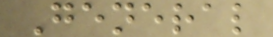General
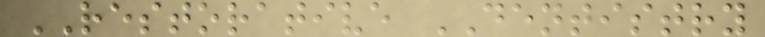RESTORATIVE DENTISTRY
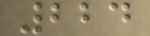224
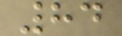84
